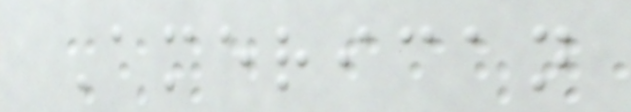American
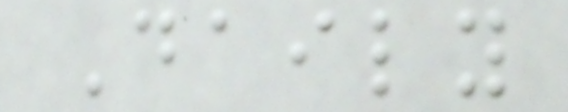Daily
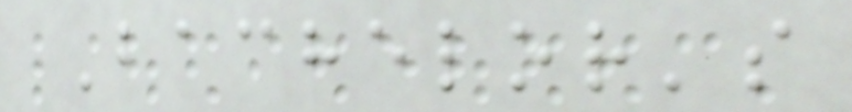Bachelor's
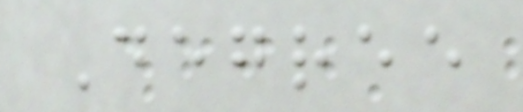Degree
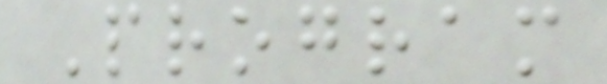Program
